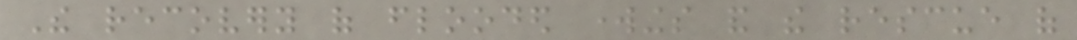The recovery of flooded workings and the rescue of
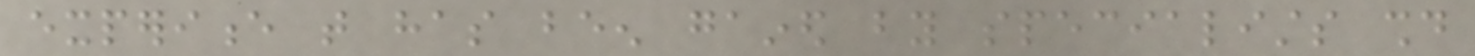experience that has been gained by specialists should
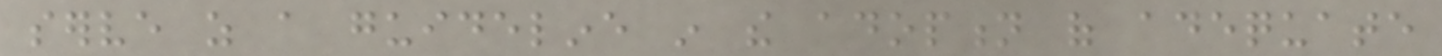serve as a guideline in the adoption of adequate
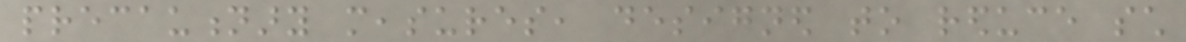precautionary measures, designed to reduce such
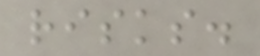risks.
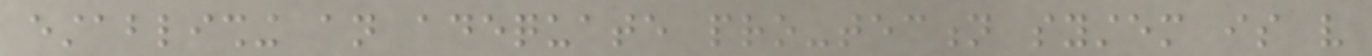establishing an adequate pro-tection system is very
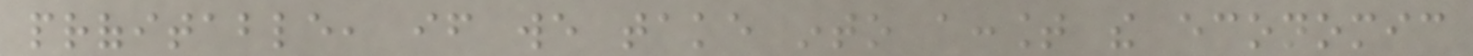profitable, if we take into account the economic
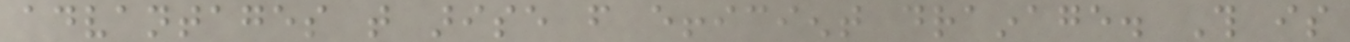advantages that arise from efficient drainage. This is
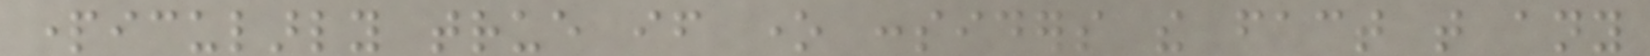particularly true if one considers the fact that any
